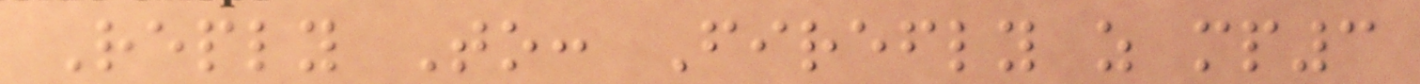Reply To: Firefly as mp3
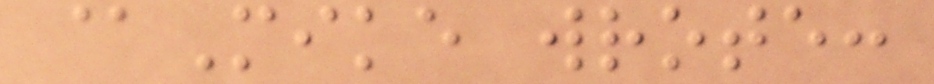@Mike wrote:
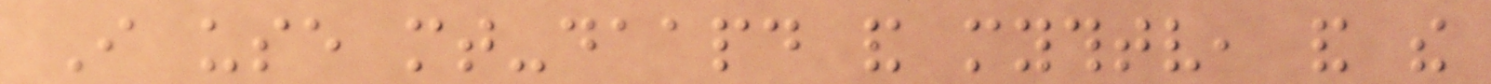I use mt-daapd and mythtv, and the
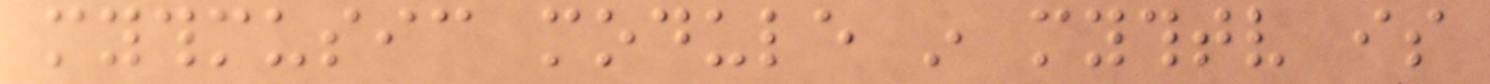mythmusic module in mythtv is
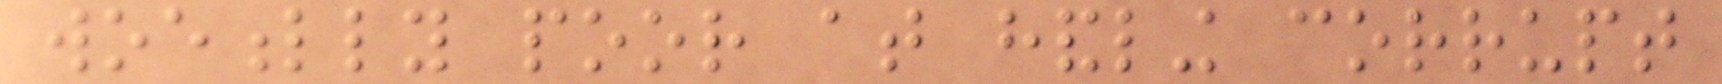woefully poor at handling corrupt
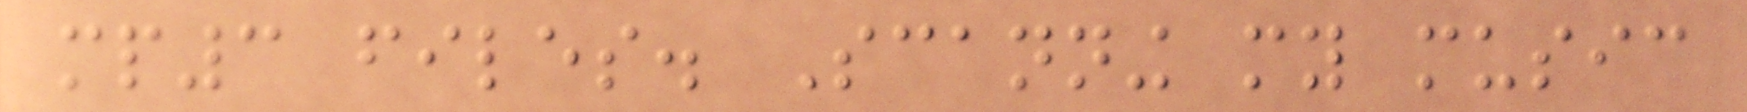mp3 files. Scanning my music
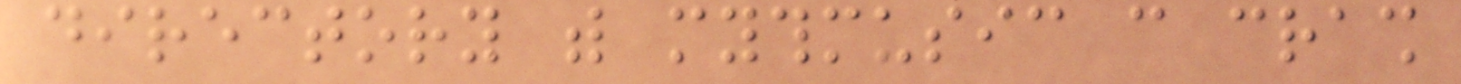directory with mythmusic can crash
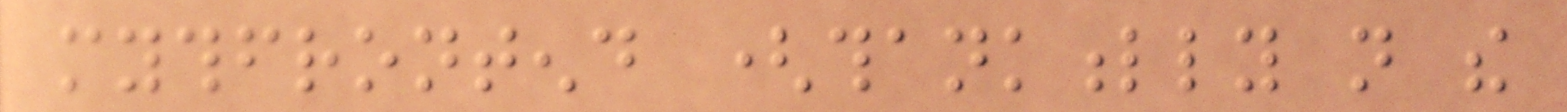mythfrontend (thankfully not the
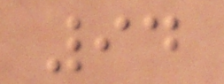94
